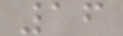16
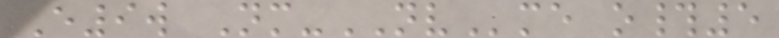E9w Nm-NVme o#5
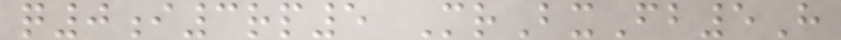q0i3rp5 MrBxFb5H
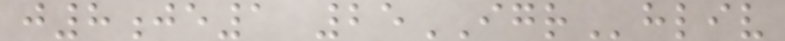j8je1 25IGRhliv
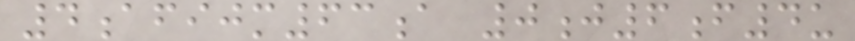4afijm63a 0j6f4u
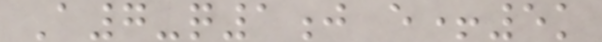A7-q1j e+5k
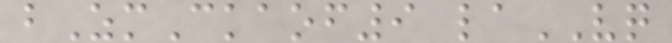bZmCkaof9 laVQ
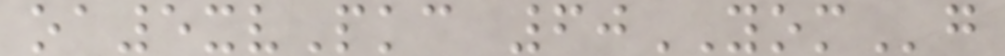oa5xvPkc 60YOMg
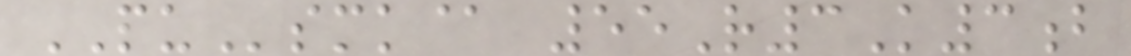PUsmk@ 55R3K3b
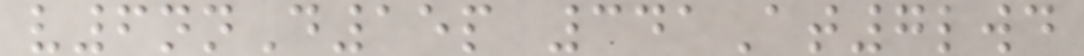v6nnD15p 341At7lwd
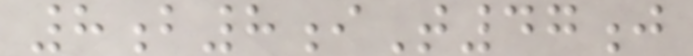8b8iT47j
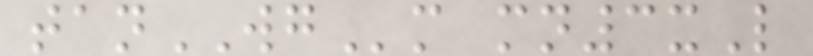tanWGm mn3xL
